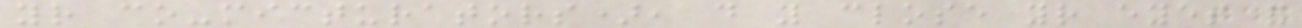your co-micturators), do you close your eyes and
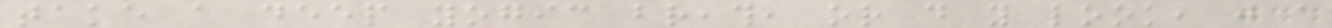take a deep yogic breath, or do you look, just a
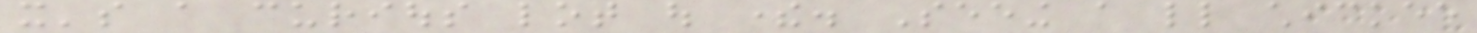it's a curious lot out there. Seeing a little chickee
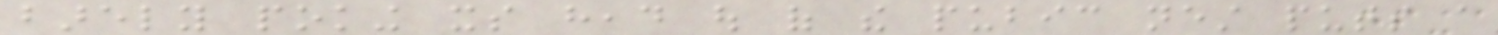barely poking its head out of the pubic nest puts a
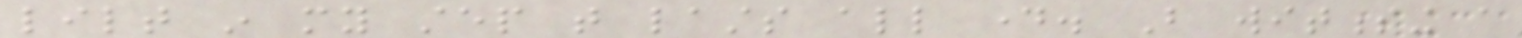lilt in my step that lasts all day. But witnessing a
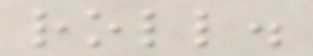roll.
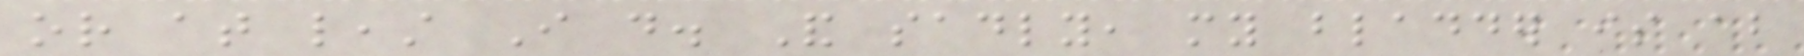or at least I do. And sadly, my bladder is about
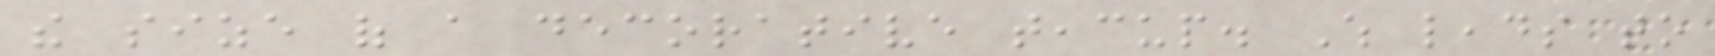the size of a decorative teacup. Which leads to
